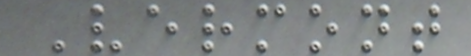Vermont
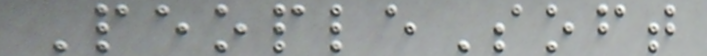PeopleSoft
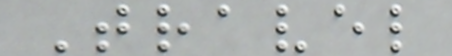Travel
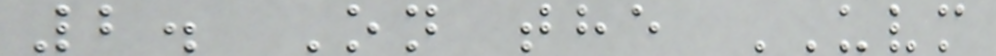2. On the UVM
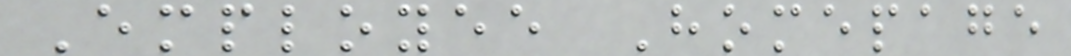Employee Homepage
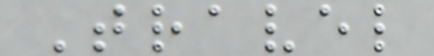Travel
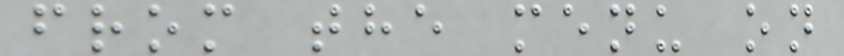from the menu on
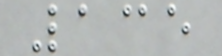135
